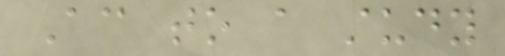According to a study
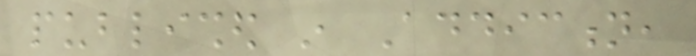published in Addiction,
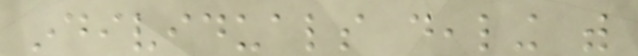individuals dealing with
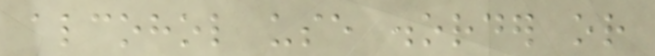alcohol use disorder or
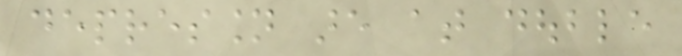depression are at double
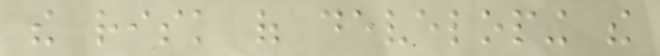the risk of developing the
